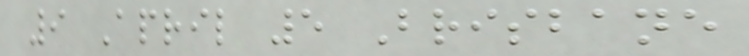9 April 5 Brisbane
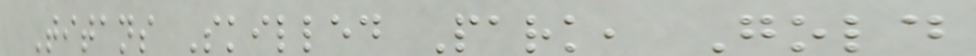Titans Skilled Park, Gold
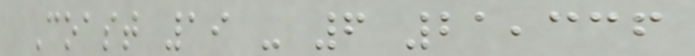Coast 19 - 6 21,336
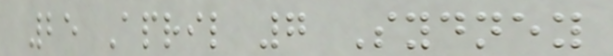25 April 7 Sydney
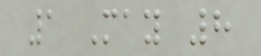1 May 8
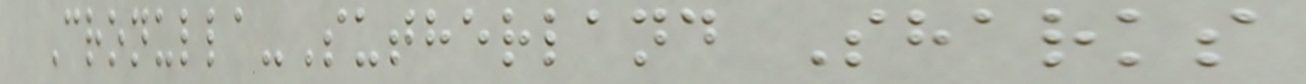Cronulla-Sutherland Sharks
